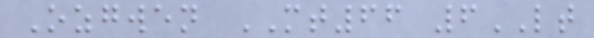Ozgwen MT66 6LT
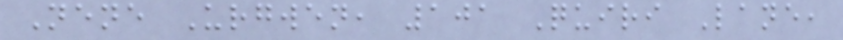Nene Urgwen, 101 Quiri Lane,
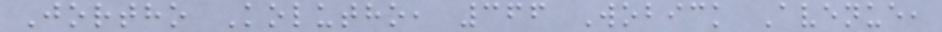Jortho Kolutho, 366 Wobick Avenue,
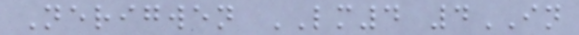Nerigwen LM4 4IN
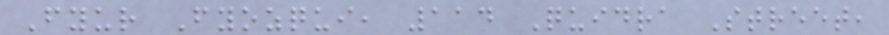Fyur Fyozqui, 114 Quidra Street,
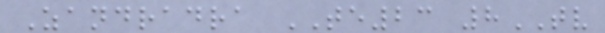Zandradra TE23 8TV
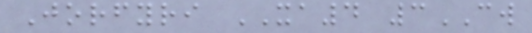Jorfyri XA4 3CW
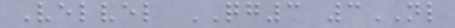Velvel QG3 3NL
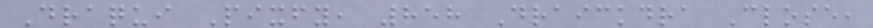Draqui Pixfy, 858 Draickdra Close,
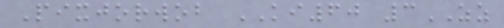Pixjorwob KI60 3ZZ
